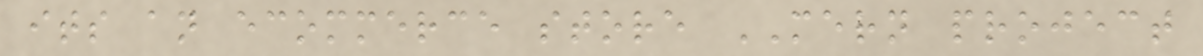its an ecommerce store MERN project
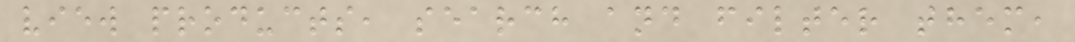view products, search and filter them,
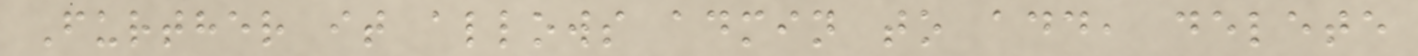Further it allows admin to add, delete
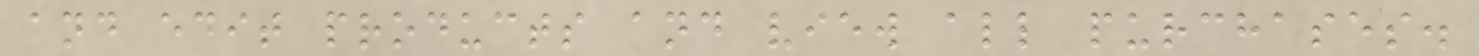and edit products and view all purchases.
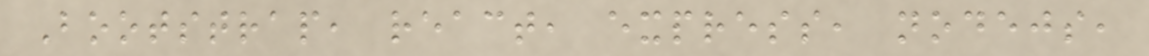Bootstrap, react, express, nodejs,
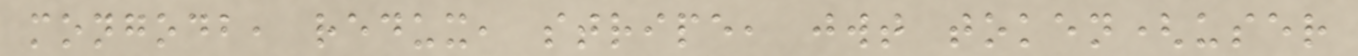mongodb, redux, stripe, jwt token(user
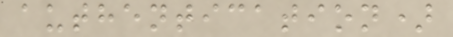authentication)
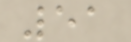51
